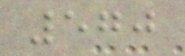570
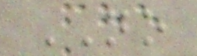NO
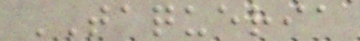TAQUERIA
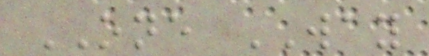ONE WAY
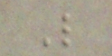L
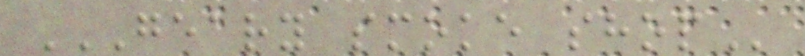GEARY SMOKE SHOP
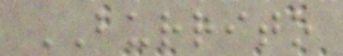BURRITO
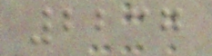2237
